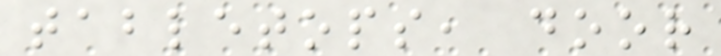tabletops, door
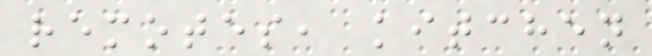remotes, kitchen
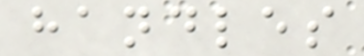handles
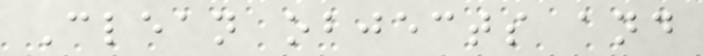Clean objects and
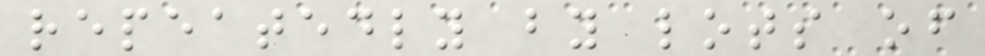repeatedly by lots of
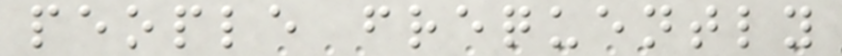people frequently
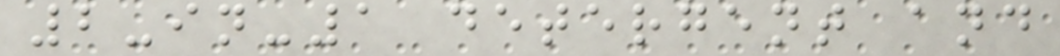2-in-1 detergent and
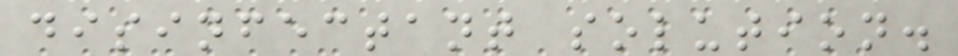disinfectant solution.
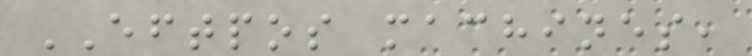EFTPOS machines,
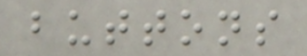buttons
